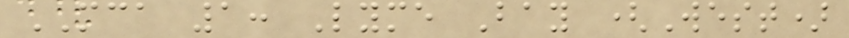MCA 1: Lyme Bay (West)
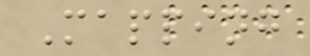Mapping
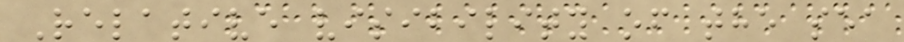Relative visibility of the sea
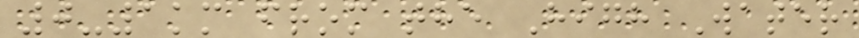0-1km from the High Water
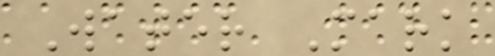Water Mark
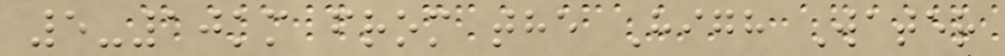5-10km from the High Water
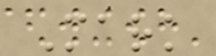Mark
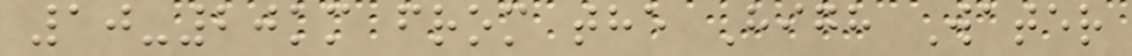10-20km from the High Water
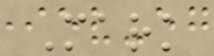Mark
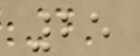25
